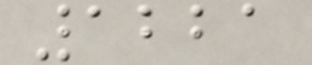1221
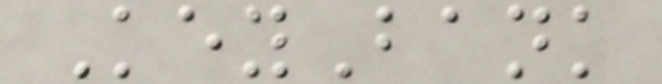KeyBank
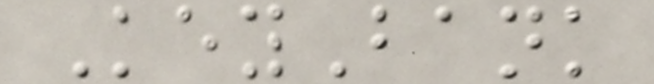KeyBank
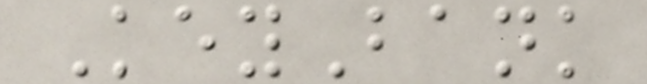KeyBank
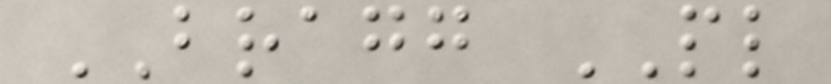BRAGG PL
